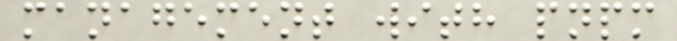management with pnpm
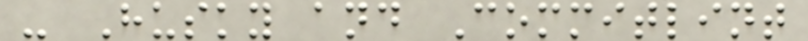- Husky and Commitlint
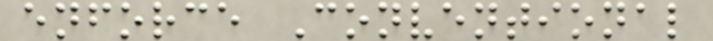enforce Conventional
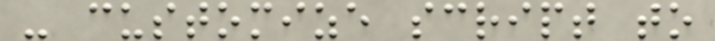- customize script to
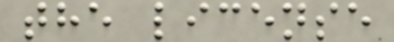the license
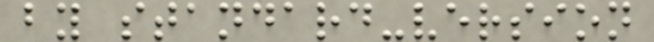by standard-version
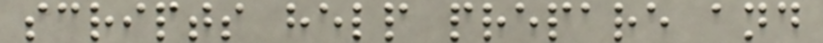scripts help prepare and
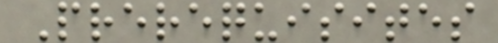Prerequisites
